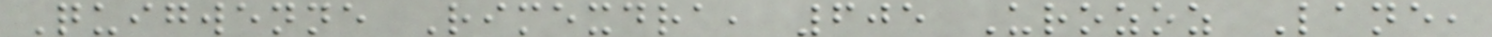Quigwenne Rimexdra, 605 Urozoz Lane,
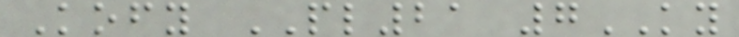Kofy PL21 7KY
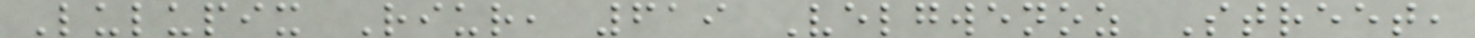Lulupix Riur, 619 Velgwenoz Street,
